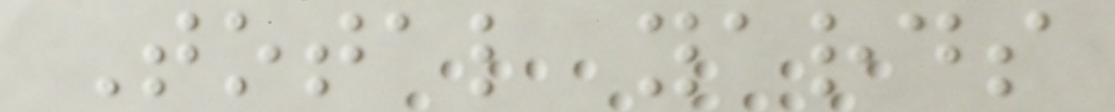Total yards
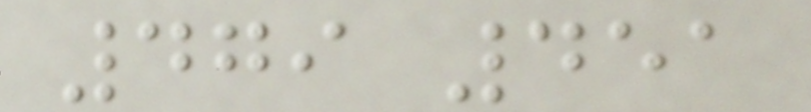479 451
